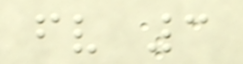fv 3
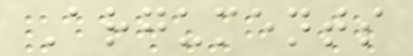Arguments
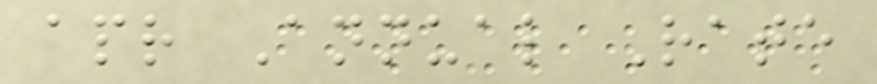apr Annual Rate
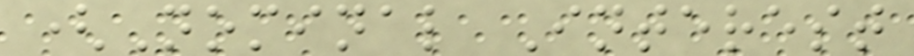(Nominal Interest
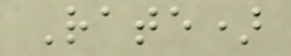Rate)
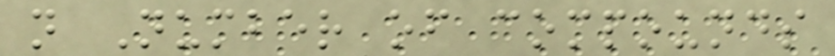n Number of compounds
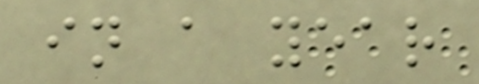in a year
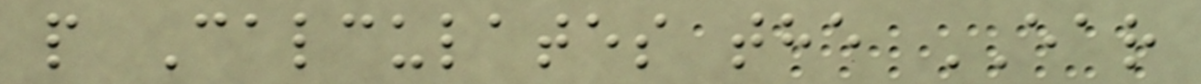p Calculates the EAR
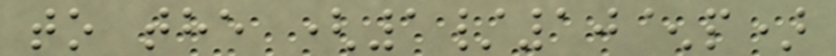to the (1/10^p)
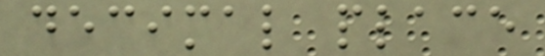decimal place
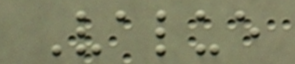Value
